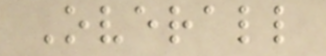Overall
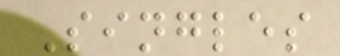Singles
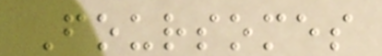Foursomes
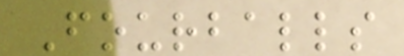Fourballs
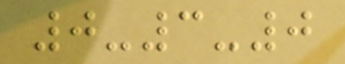0-3-0
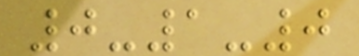0-1-0
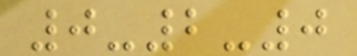0-2-0
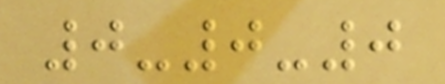0-0-0
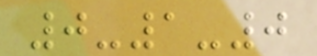0-1-0
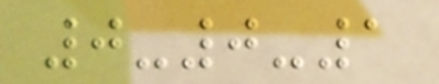0-0-1
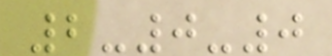2-0-0
